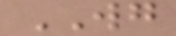WG
